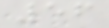56
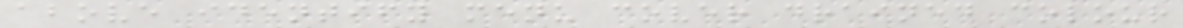above identify menu cover drained colour
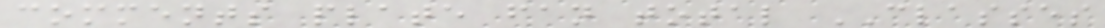comments plate fan total CLASSES
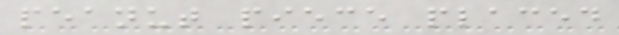peanut piece placed
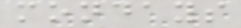mondays
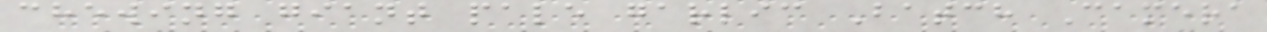chewing giant pale garlic Batch Camera
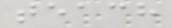teach
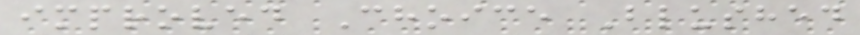improved Choice Blushed
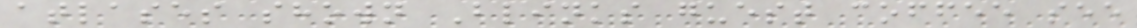atlases shown Blinks guest coffee see
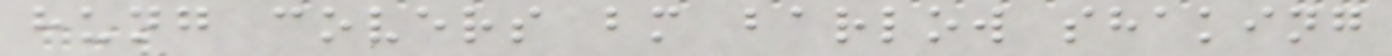hung covers bm barlow shaking
